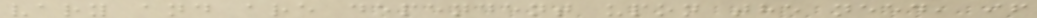vary and are dependent upon the need, if
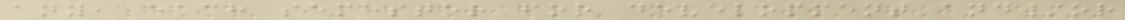any, each semester for development and/or
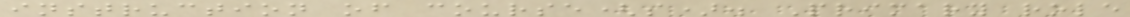instruction of course(s). Primary role
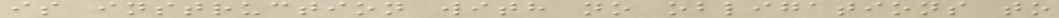is instruction with no obligations to
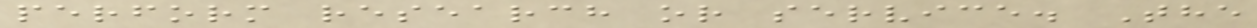perform research or service. The
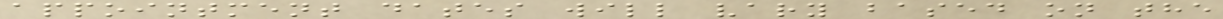appointment dates will vary based on the
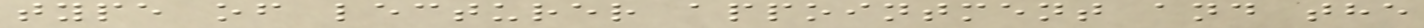type of lecturer appointment and the
